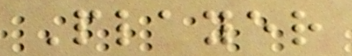Player
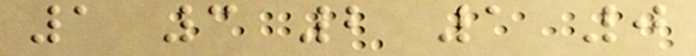1 3 2 1 0
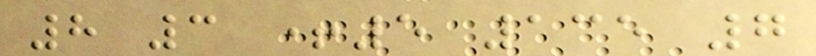8 3 +5 135 7
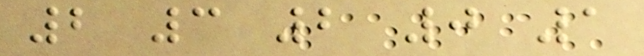2 3 2 0 1
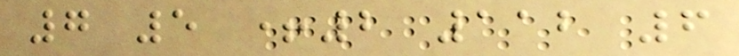7 5 +2 112 6
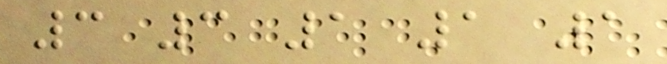3 3 1 1 1
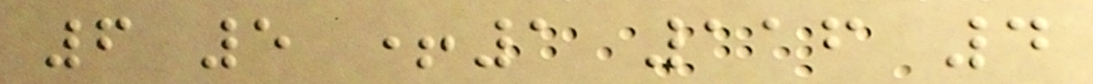6 5 +1 116 4
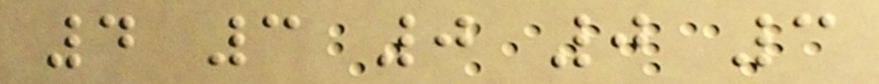4 3 0 0 3
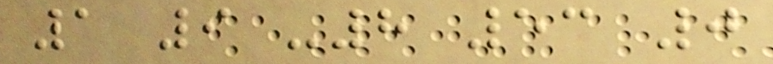1 9 -8 53 0
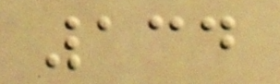134
